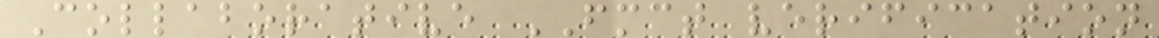Collaborative FMCT verification
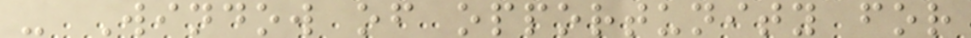- Window of opportunity for
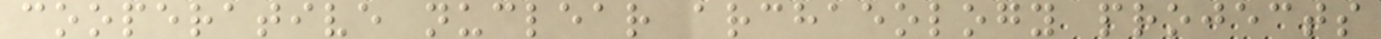cooperative nuclear archaeology projects
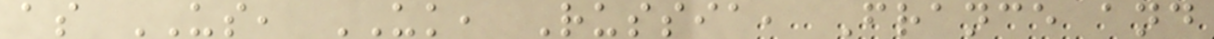as US, UK, Russia, France and
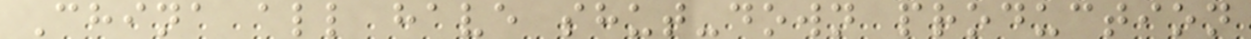China all have shut-down production
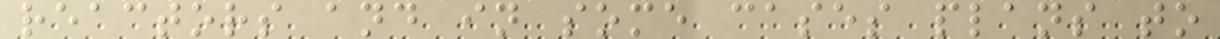reactors and in some cases plans to
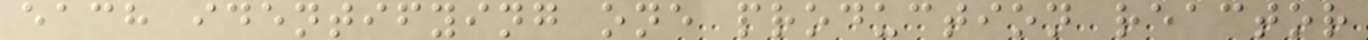each identifying one production reactor
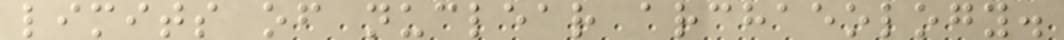limits of nuclear archaeology.
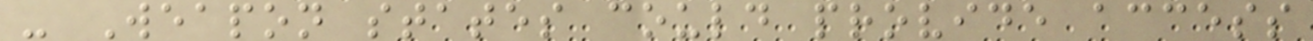- Weapon states could provide access
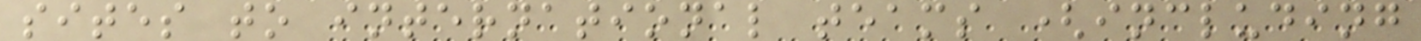sites to international teams (including
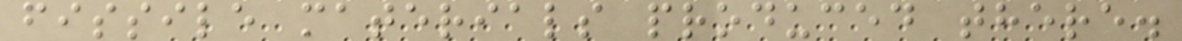fissile materials produced there.
